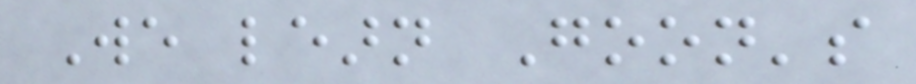We learn Goon's
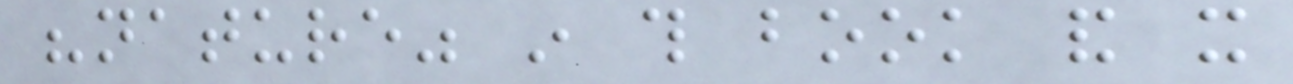"nature" in this book and it
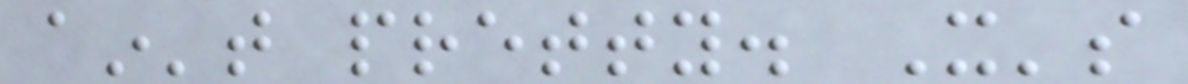ain't pretty. It's
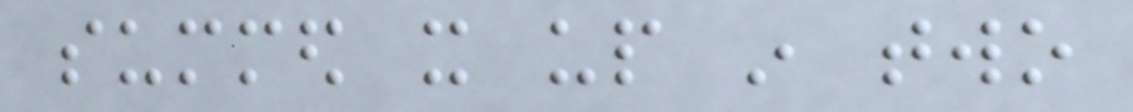summed it up in two
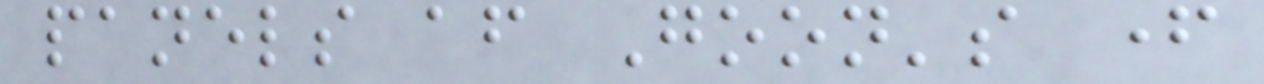panels after Goon's father
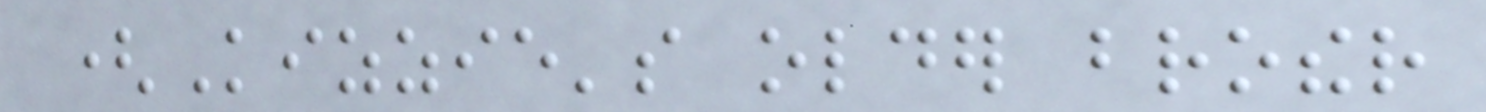(Kizzie's older brother
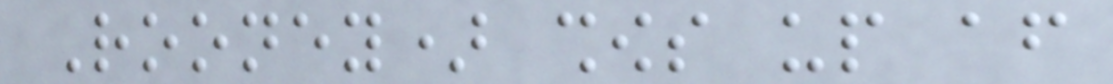Rooney) shows up after
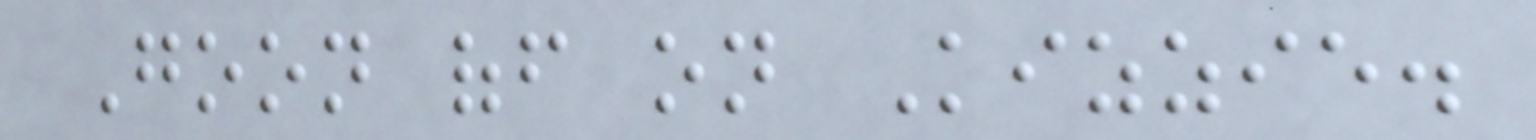Goon off on Kizzie.
